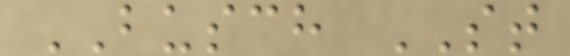BUSCH ST
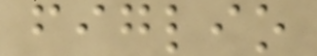figlio
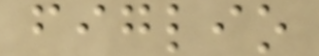figlio
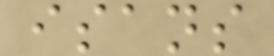isans
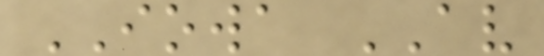IOWA AV
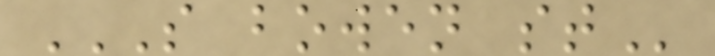S BOWEN ST
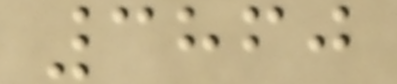3860
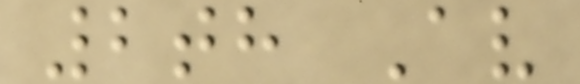2th Av
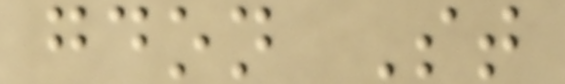gdon St
